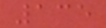135
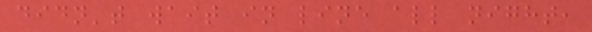didn't wait in line all night,
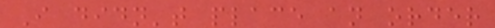I didn't place an order
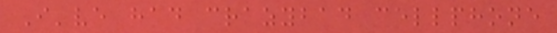I've had crazybad cellphone
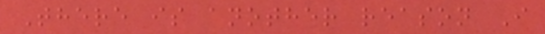There is another reason I
